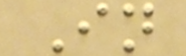In
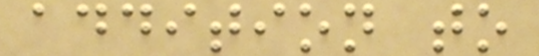addition to
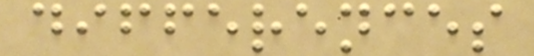differences
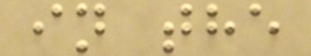in the
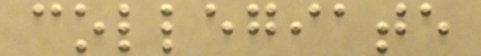collegiate
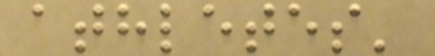athletes'
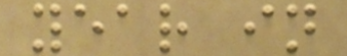year in
